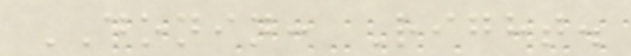DONIN: Right.
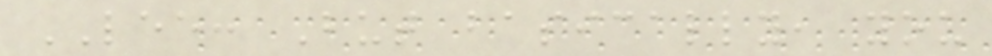LEE: But basically, you
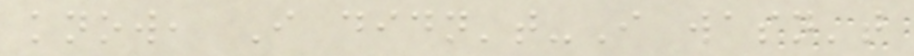know, I didn't-I wasn't
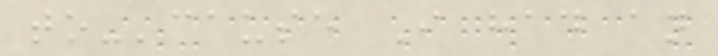to-'cause I had an
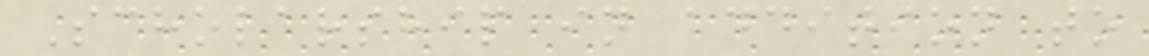Scholarship in addition to
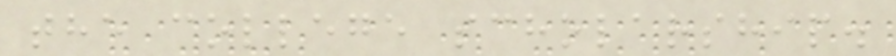the college scholarship.
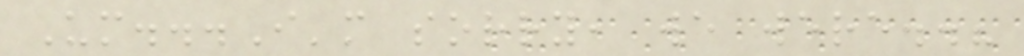Um...I'm sorry, we were..?
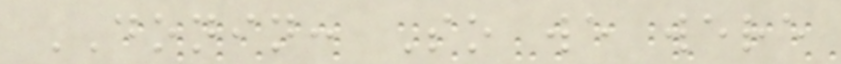DONIN: So we were
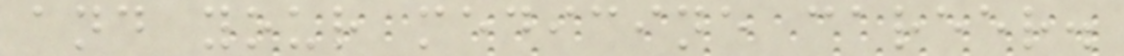and your medicine career.
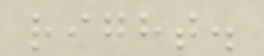right.
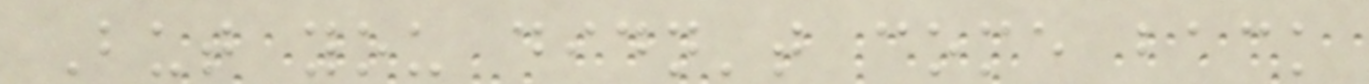But you didn't come back
